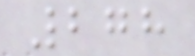278
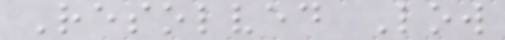Resolved Low
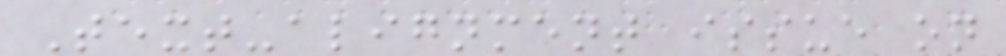Text-alignment issue on
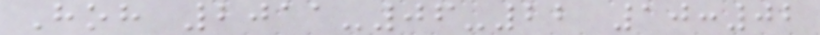Hoh 2011-06-22 10:02
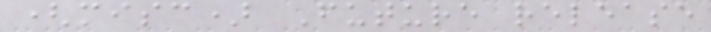(misc) Future release
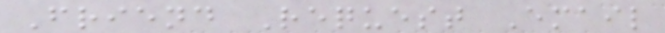Friend Request Email
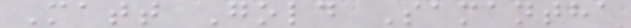Matt Gold Samantha
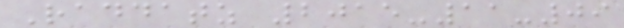Raddatz 2015-11-09
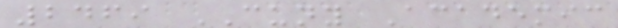2469 CUNY Academic
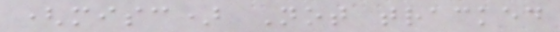(misc) Not tracked
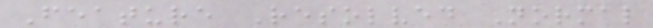Feature Resolved Normal
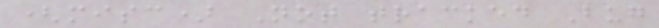(misc) Not tracked Bug
